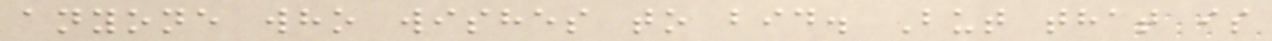anyone who wishes to bid. But that is
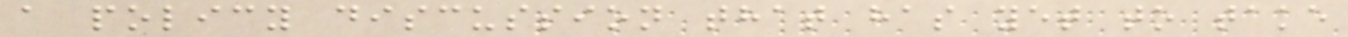a policy discussion that has yet to take
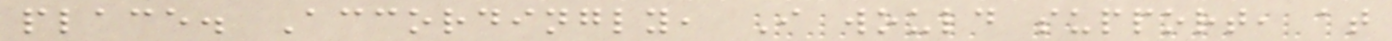place. Accordingly, I would support, at
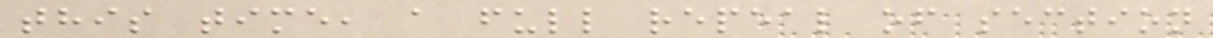this time, a full repeal of section
